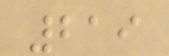219
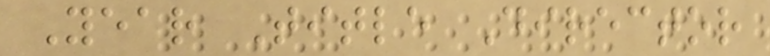Year Title Director
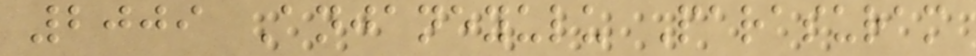2009 Anjaneyulu Parasuram
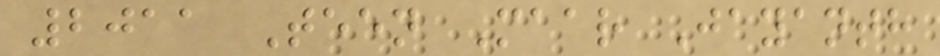2011 Teen Maar Jayanth
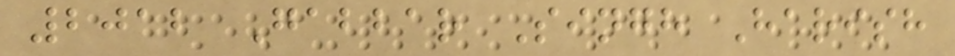2012 Gabbar Singh Harish
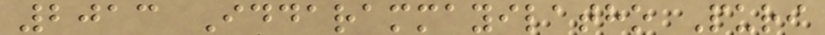2013 Iddarammayilatho Puri
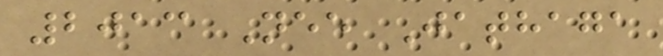2013 Nee Jathaga
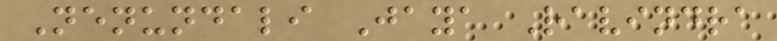Nenundali Jaya Ravindra
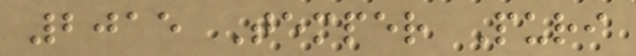2015 Temper Puri
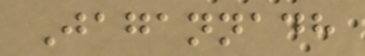Jagannadh
